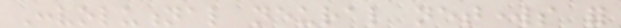Convolutional neural networks for
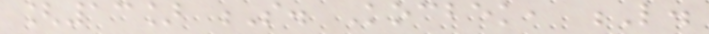[13] S. Kocbek, L.
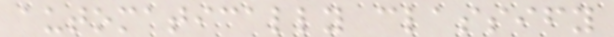automatically classify
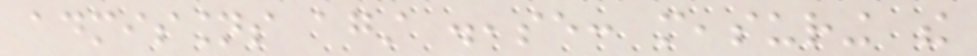admissions against disease: measuring the
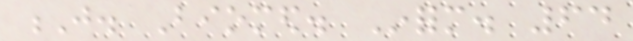J. Biomed. Inform. 64
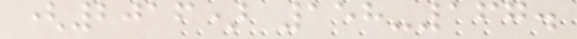(2016) 158-167.
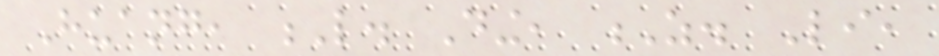Huang, L. Ding, Z. Li,
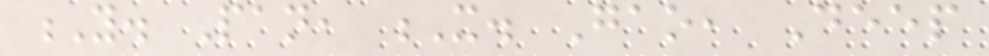Y. Pan, X. Gao, Deep
